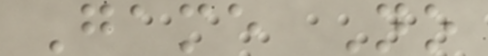Game No
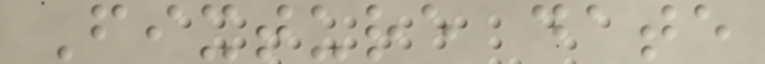Fixture date
